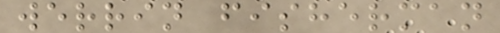werrin fisherman
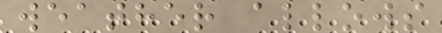weather allows
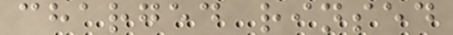charged rinsed
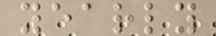yearly
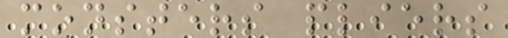monsters pliers
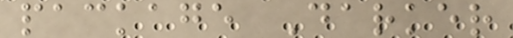package Darker
